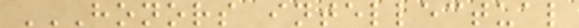HONORS INTELLECTUAL
